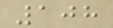108
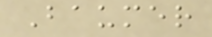Baumer
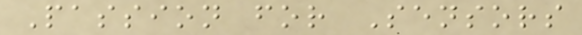Passion for Sensors
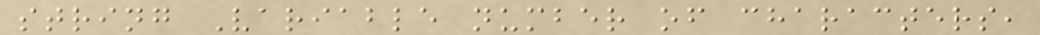string Variable number of characters,
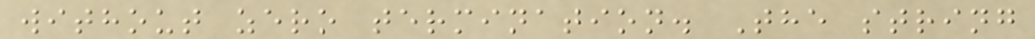without zero termination. The string
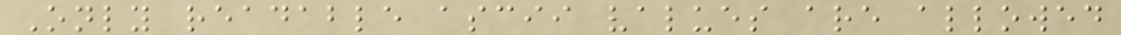Only readable ascii values are allowed
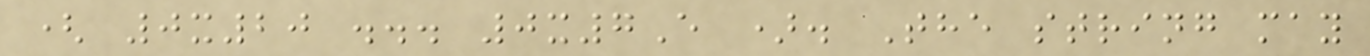( 0x20 ... 0x7E ). The string may
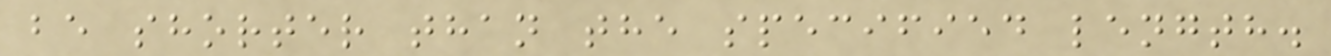be shorter than the specified length.
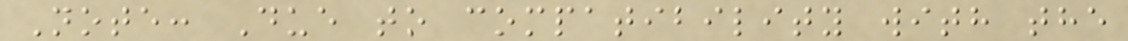Note: Due to compatibility with the
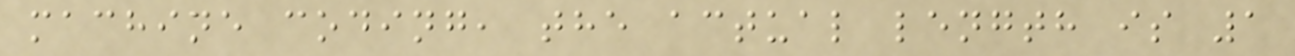machine coding, the actual length is 1
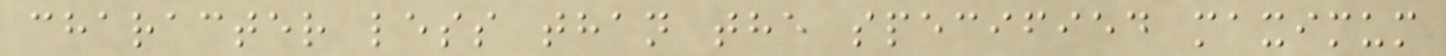character less than the specified maximum
